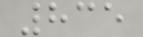835
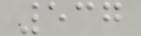537
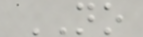NO
